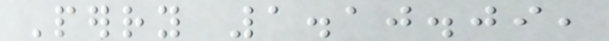Perry 1.10.09,
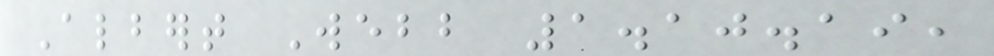Albert Webb 1.10.19,
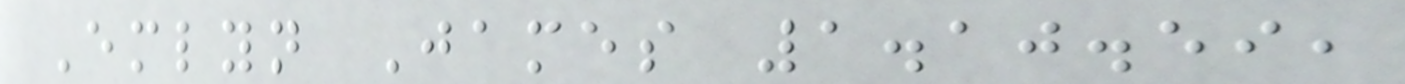Emlyn James 1.10.59,
